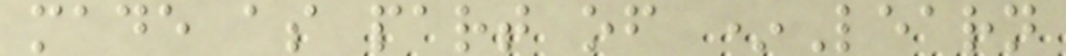made as part of *Learn
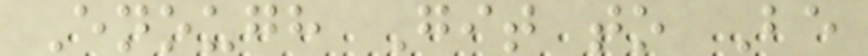Enough Git to Be
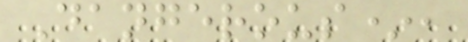Dangerous*,
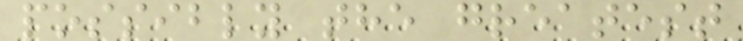possibly the greatest
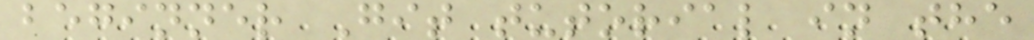beginner Git tutorial in the
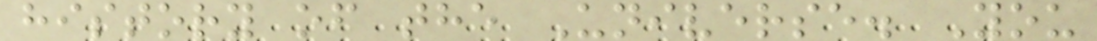history of the Universe. You
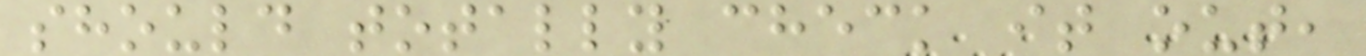should totally check it out,
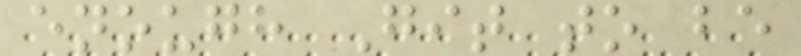enough Git to be
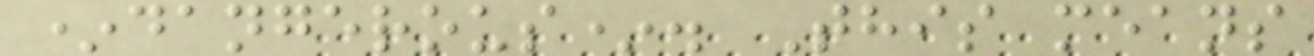*dangerous*. This means
